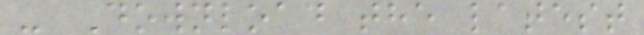- Download the latest
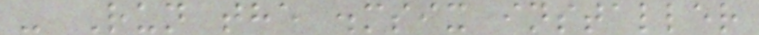- Run the .msix installer
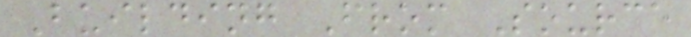Building From Source
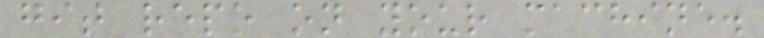git repo on your machine.
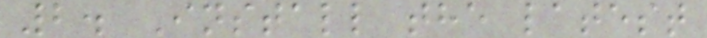2. Install the latest
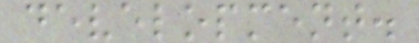development.
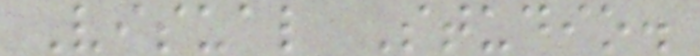Visual Studio.
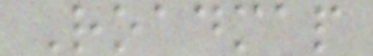Roadmap
